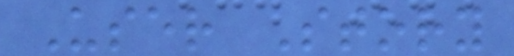User Story
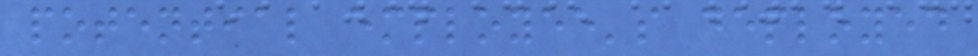potential employee's deployed
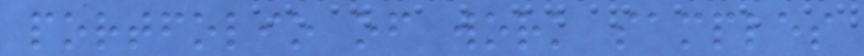portfolio of work samples
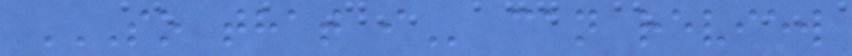SO THAT I can review
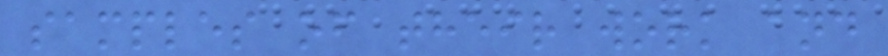samples of their work and
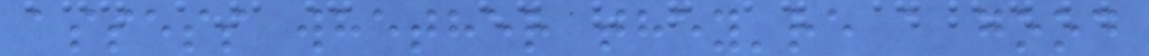assess whether they're a good
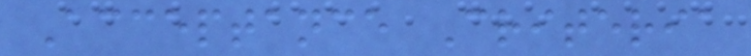Acceptance Criteria
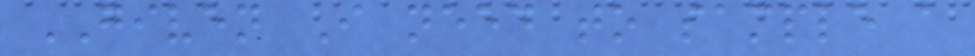GIVEN I need to sample a
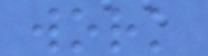work
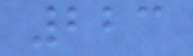223
